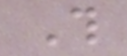This
